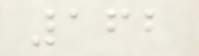162
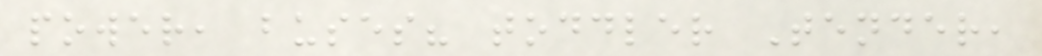power, buses? toddler Tender,
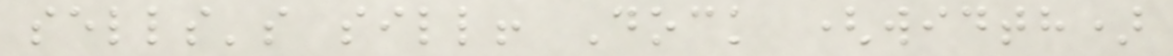sells's sill! Dock (width)
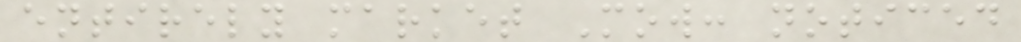entirely market Mow: noticed
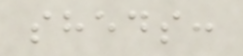sheds:
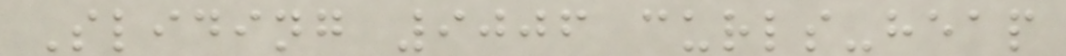Sliding 9006 curls-heap
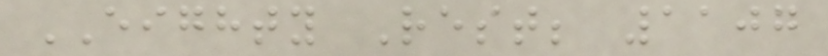EIGHTY Rest; 1107
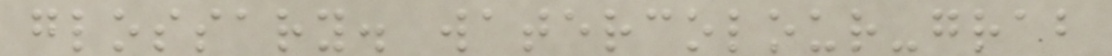glossary. watercolour-grab
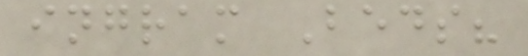ingram Beds?
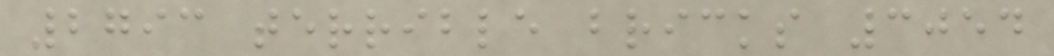2793 terrible bricks 3054
